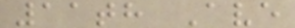11th Ave
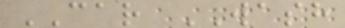CAR WASH
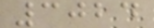3024
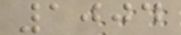1004
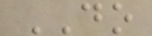DO
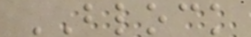BLOCK
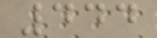444
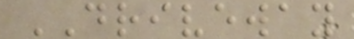DRIVEWAY
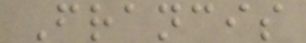Francis
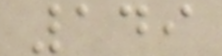149
